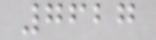7627
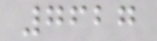7627
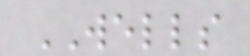WELLS
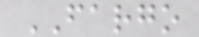FARGO
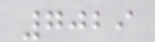7029
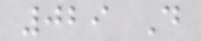029 D
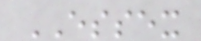ESSEX
